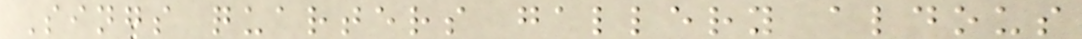Sings quarters gallery aldous
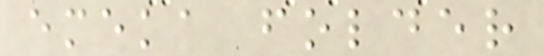emeka folder
